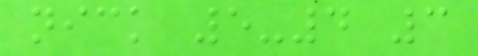nick 5-4 3
